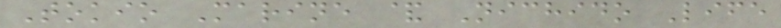Tokio Marine & Nichido Life
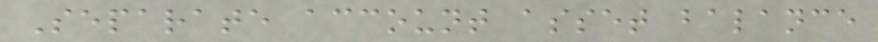Separate account asset balance
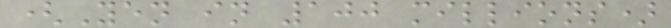(Yen in 100 millions)
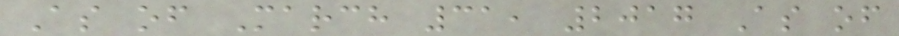As of March 31, 2017 As of
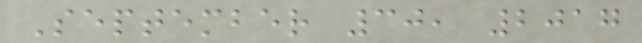September 30, 2017
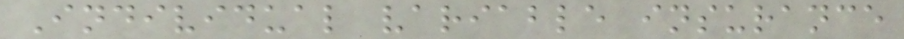Individual variable insurance
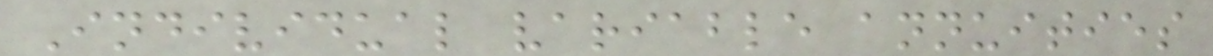Individual variable annuities
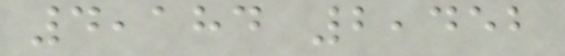4,184 2,452
